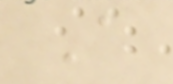A
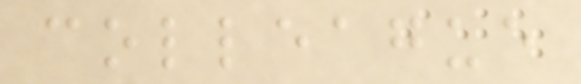colleague
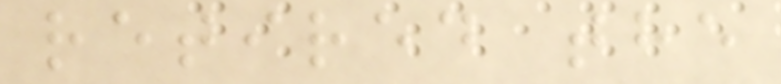retired the
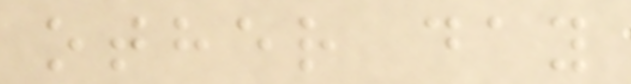other day
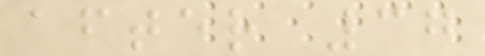after 37
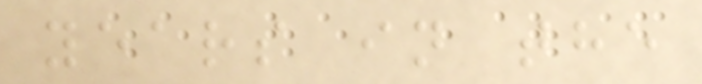years in the
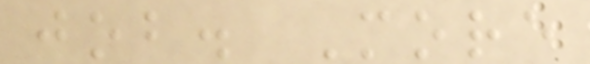job. More
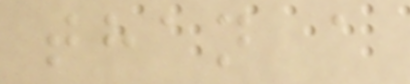than a
